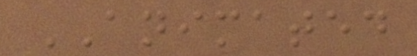ANIMATED
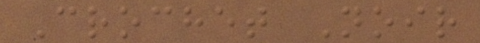Crochet Noir
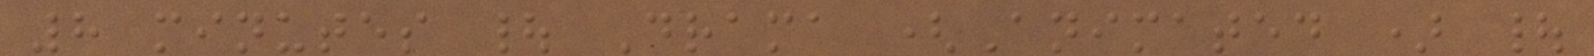8 minutes | Drama (Animated ) |
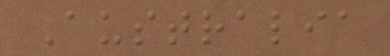Australia
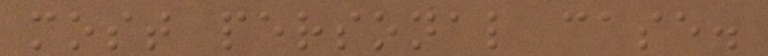most personal case.
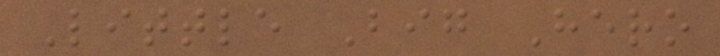Little Big Hero
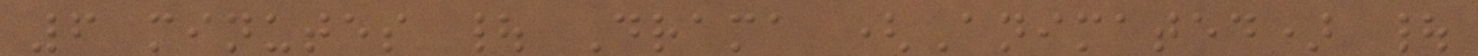6 minutes | Drama (Animated) |
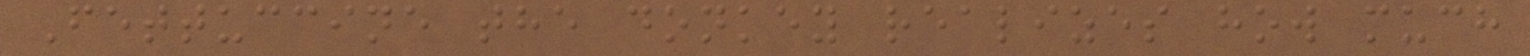Fettuccine the donkey realizes how much
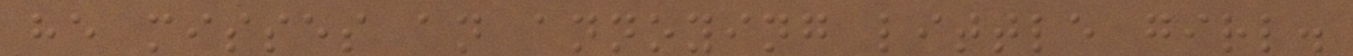he misses an annoying little girl.
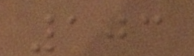103
